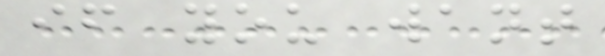if you want
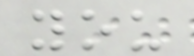you
